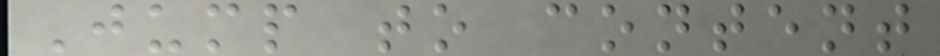Jump to content
